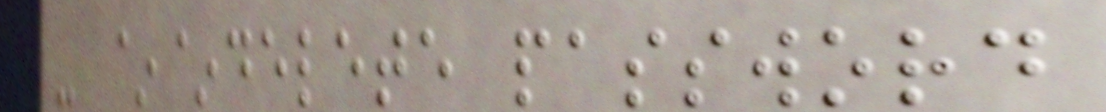- ~~delete password
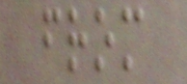from
